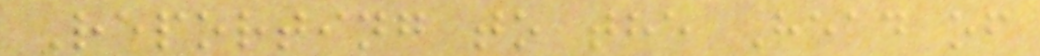Reporting to the Head of
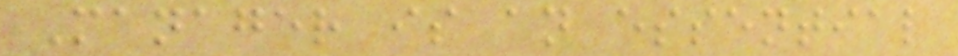Manager is an essential
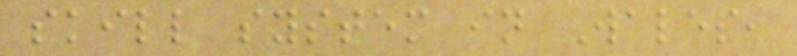skill system in Wales,
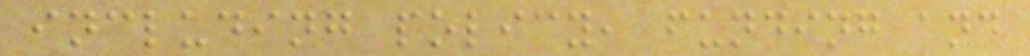including policy, funding and
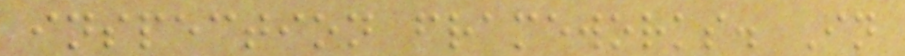inspection frameworks. In
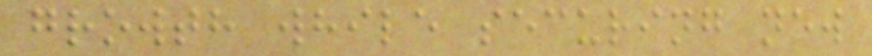growth while securing new
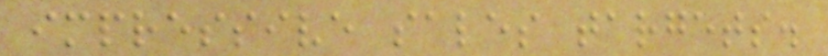impressive sales targets.
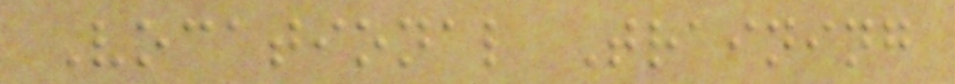Vocational Training
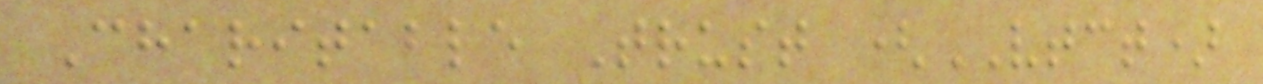Charitable Trust (VTCT)
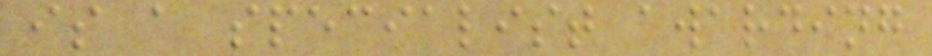is a specialist awarding
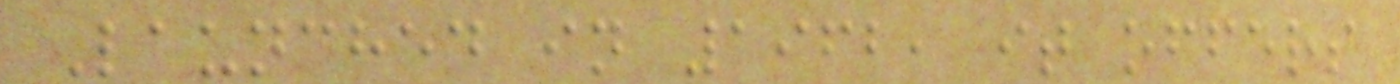Launched in 1962, it offers
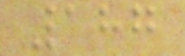187
